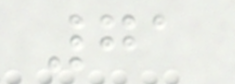71
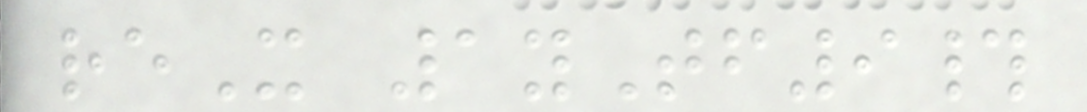reX 1yTf9#
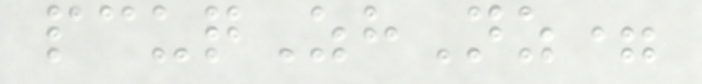pcuqZhNz=
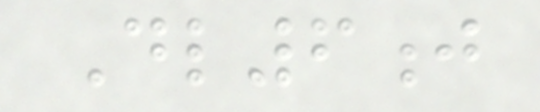Dl6j
